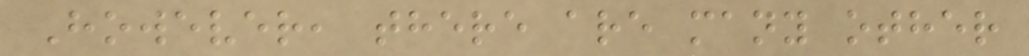However, there are many other
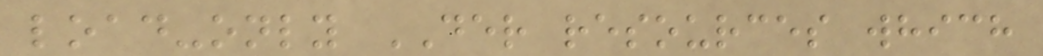load-only DER resources which
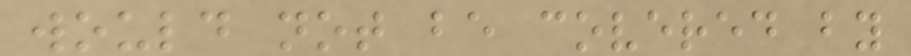would not be covered by
